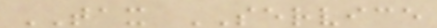TAX SERVICE
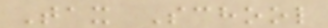Tax School
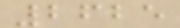2625
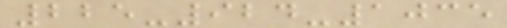225-924-1035
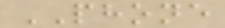PHONE
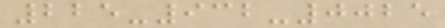225-932-0025
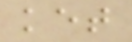ket
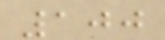100
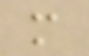m
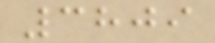3809
